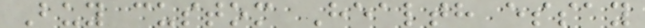Buy custom Health essay
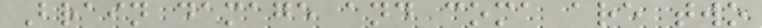Brain damage and coma are two
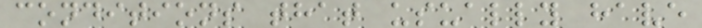conditions that usually have
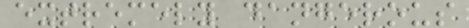extremely dangerous
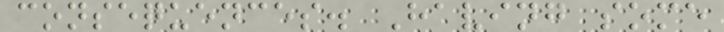consequences. Having some
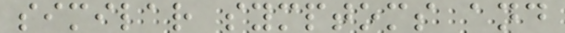similar symptoms and
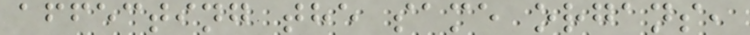affecting the same organs,
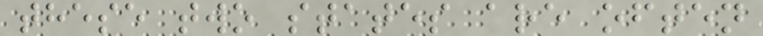these two states are often
